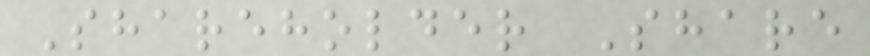Shareholder Share
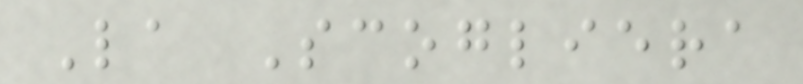La Scogliera
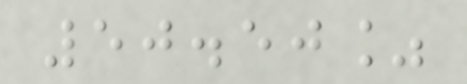50.50%
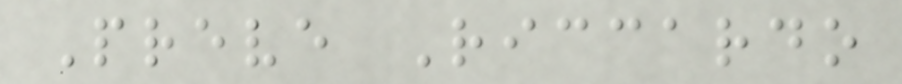Preve Riccardo
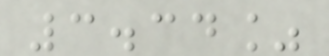3.34%
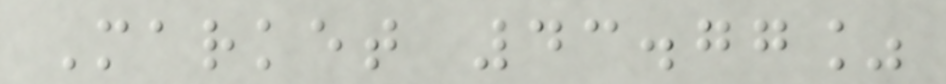Market 43.77%
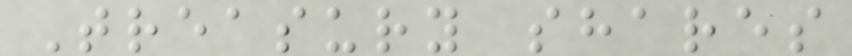Treasury shares
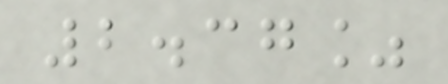2.37%
